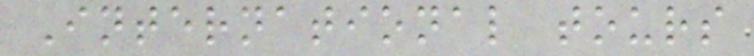International tours
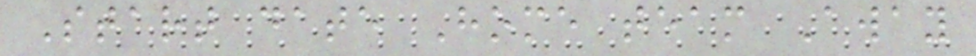Start date Home team Away
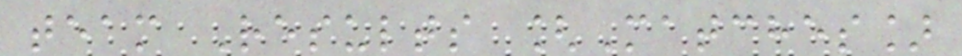team Results [Matches]
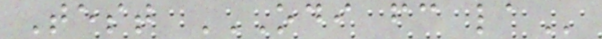Test ODI FC LA
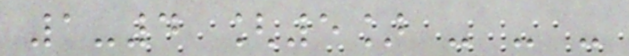1-4 [5] - - -
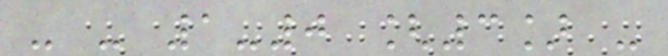- - 1-0 [3] -
